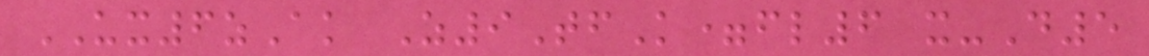UX6zAk Z9TfK=fl6 x-D5
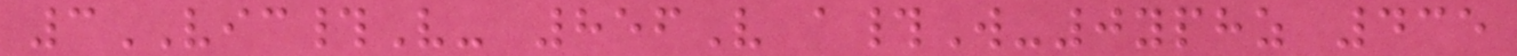3VIC#V- 856V a#W-0yphz 435
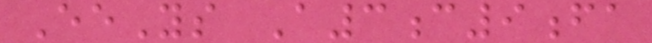EeYs A3c9fa
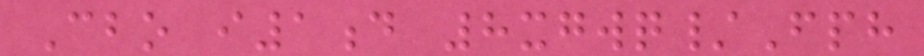Cbo i1d 8xgwq/Fph
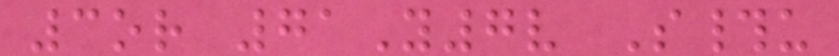3or 71Y7v S#u
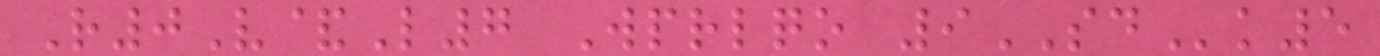R0V&L7 Wprlqo 9SDk5
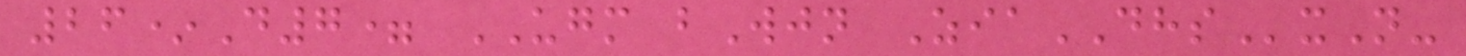26*D7= UGM bWjn ZiaDHSxN-
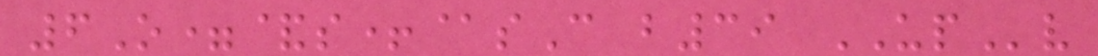6O=&s+@sC b39 UPv
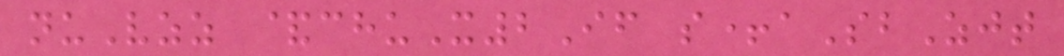nuVzz &chuX2If s+aSbZjt
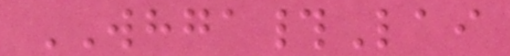WHGA#Lai
